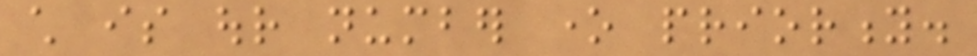child is our number one priority.
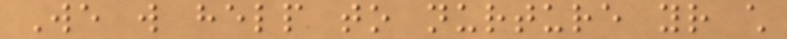We will help to nurture your child
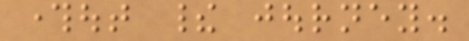throughout their journey.
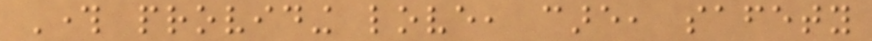Through providing love, care, safety
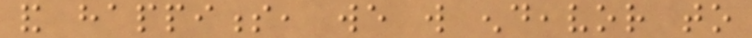and happiness, we will endeavor to
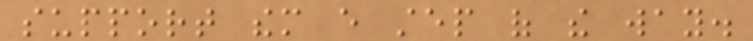support them every step of the way.
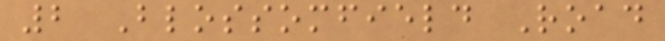2 Blossomfield Road
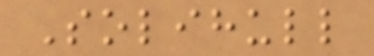Solihull
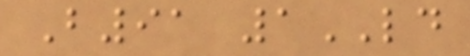B91 1LD
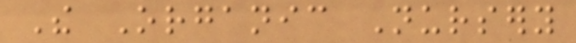The Organic Nursery
